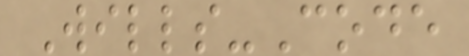Wills-Code
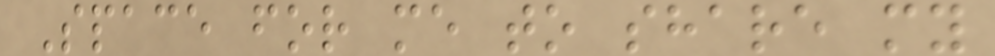Space for me to share my
